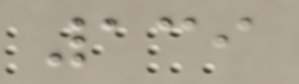139
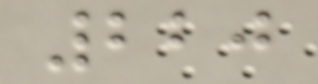220
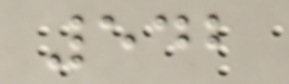542
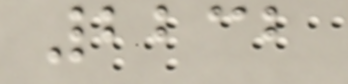2232
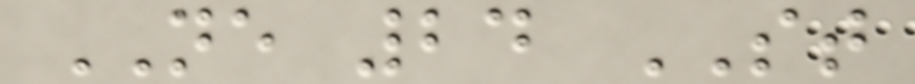NE 24 ST
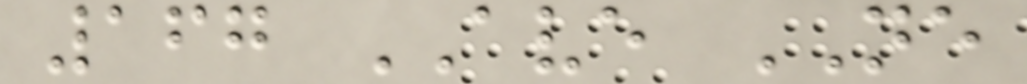167 AVE NE
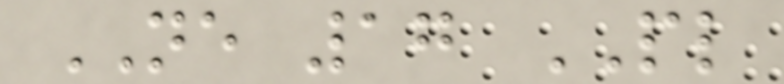NE 17 PL
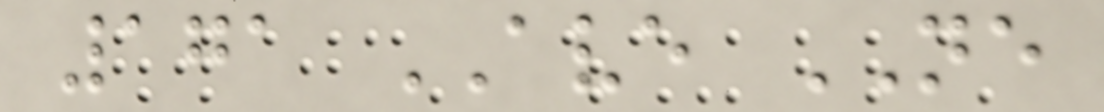171 AVE NE
